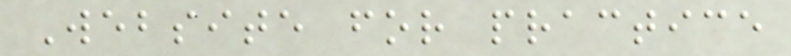Website for practice
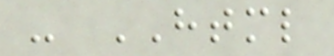- HTML
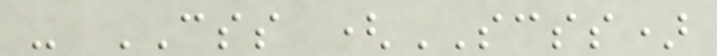- CSS (SCSS)
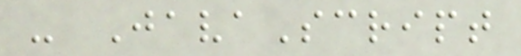- JavaScript
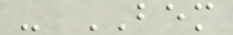- BEM
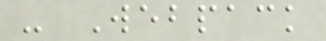- Webpack
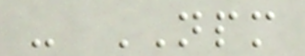- NPM
